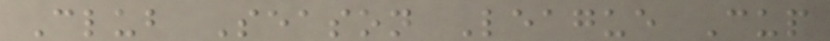Club Season League Cup
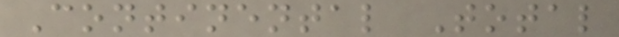Continental Total
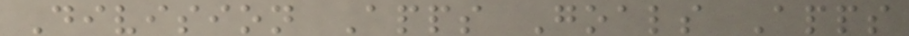Division Apps Goals Apps
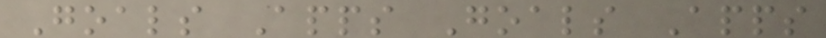Goals Apps Goals Apps
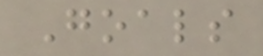Goals
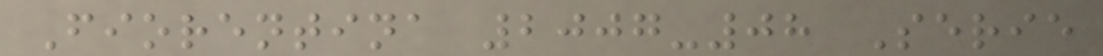Fiorentina 2007-08 Serie
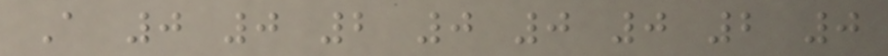A 0 0 2 0 0 0 2 0
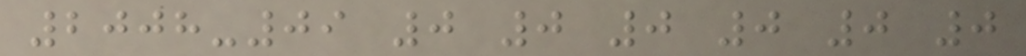2008-09 0 0 0 0 0 0
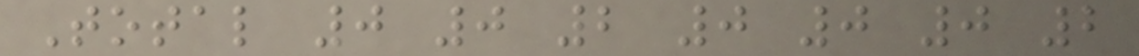Total 0 0 2 0 0 0 2
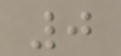0
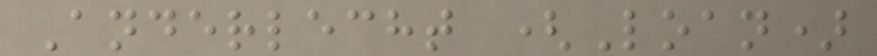Anderlecht (Loan)
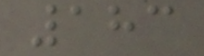183
